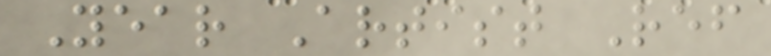Year Artist Ref
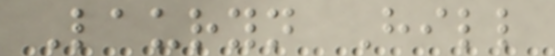Lauryn Hill
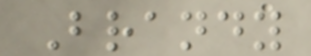Brandy
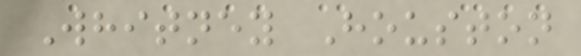Whitney Houston
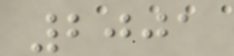2001
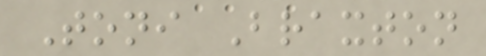Toni Braxton
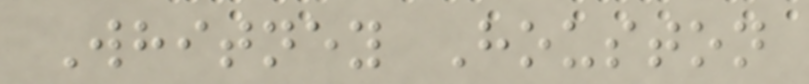Whitney Houston
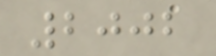2002
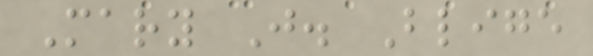Mary J. Blige
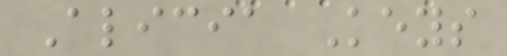Alicia Keys
